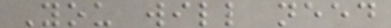You will need
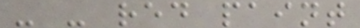- - red paint
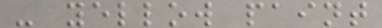- yellow paint
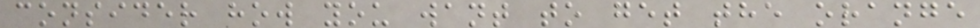consider how you want to get the orange
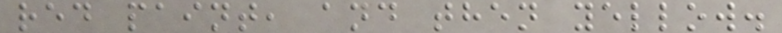red paint, and then yellow.
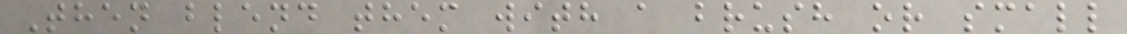Then blend them with a brush or small
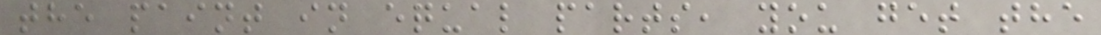the paint in equal parts, you get the
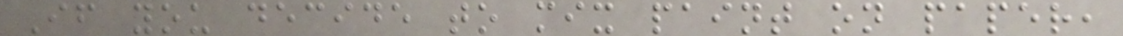If you decide to mix paint on paper,
